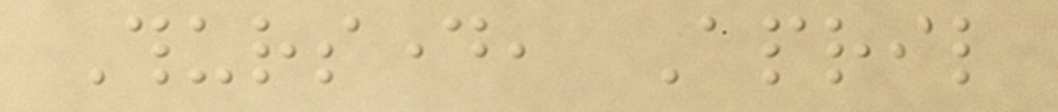Thursday, April
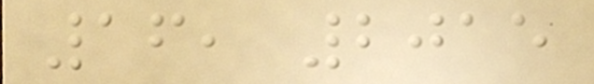16, 2015
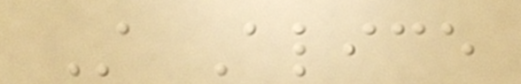Still Alice
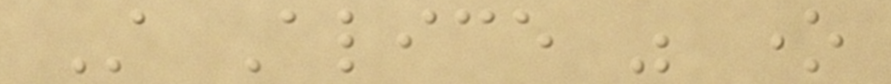Still Alice was one
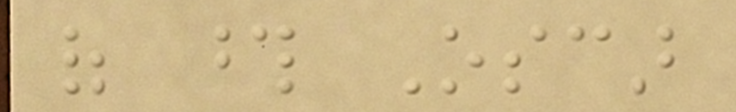of those Oscar
